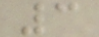3
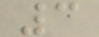3
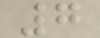7
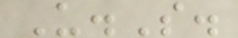U.S.
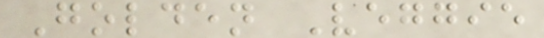Golden Veggie
